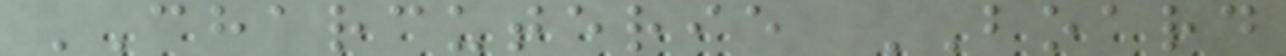CHARCUTERIE BOARD
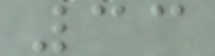33
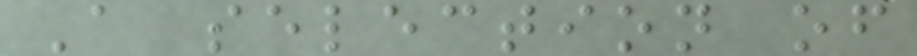A selection of
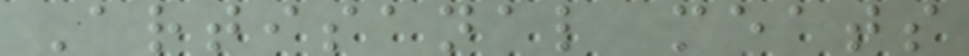Artisanal meats
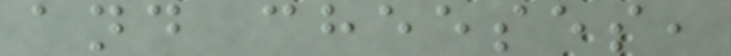and cheeses,
